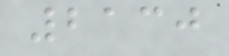2130
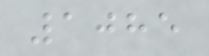1085
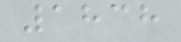1838
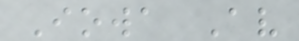Iowa Av
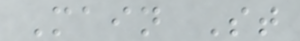Main St
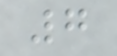7
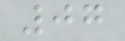07
